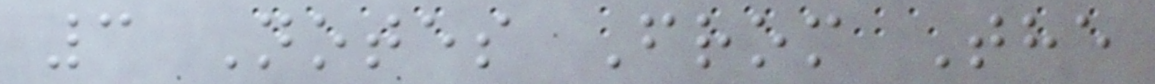3 Notes From The
